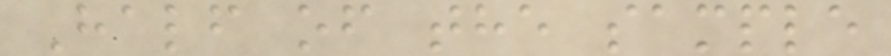Half of the sample
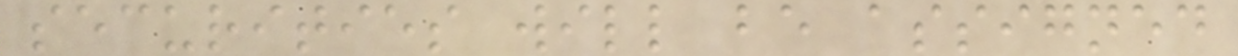securities will be assigned
